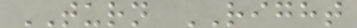TURN RIGHT
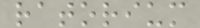ratorium
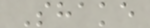Shake
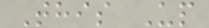This Up
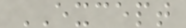EXCEPT
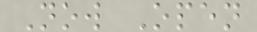Now Open
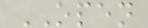OPEN
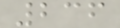236
